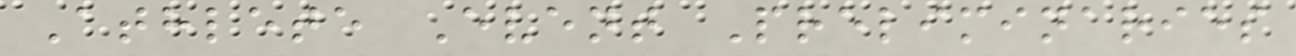Athlete Event Preliminaries
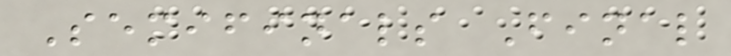Semifinals Final
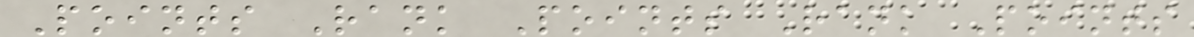Points Rank Points Rank Points
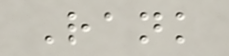Rank
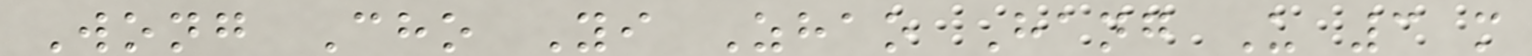Wong Cho Yi Zhao Hang U 3 m
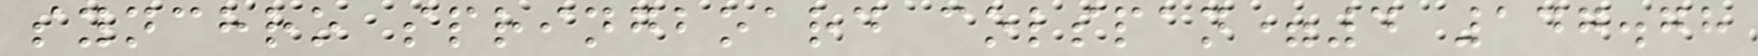synchro springboard colspan=4 147.78
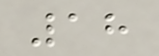18
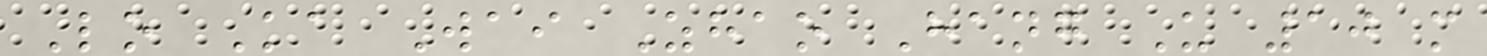Lo Ka Wai Zhao Hang U 10 m
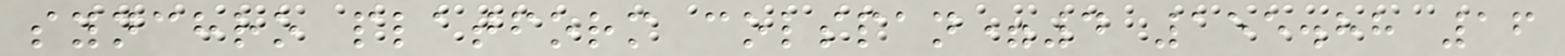synchro platform colspan=4 155.88 16
